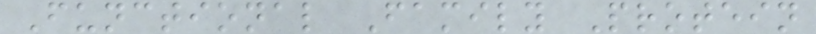Functional Family Protein
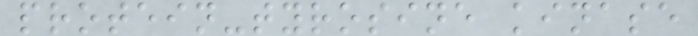protein-tyrosine kinase
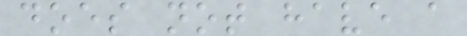does not have a
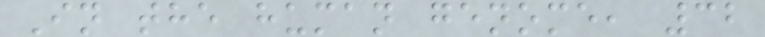In the human genome, 32
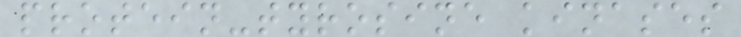protein-tyrosine kinases
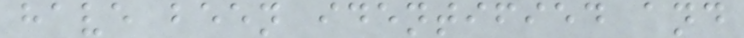have been identified and
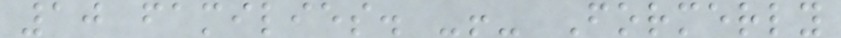10 families. -!- Formerly
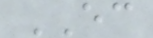EC
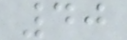40
